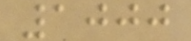1000
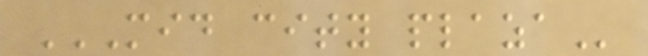MID CITY PLAZA
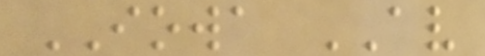IOWA AV
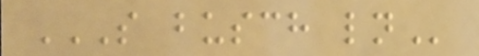S BUSCH LN
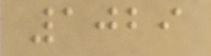1029
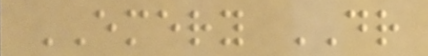EMERY DR
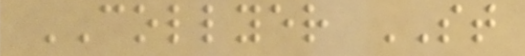COLLYER ST
